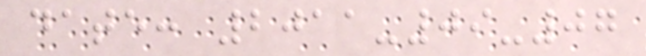date: 2011-09-07
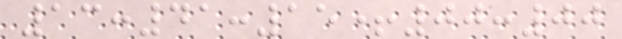13:41:15+00:00
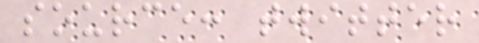source: twitter
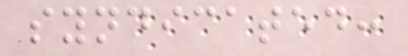syndicated:
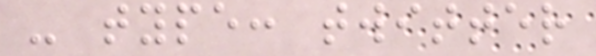- type: twitter
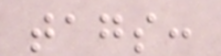tags:
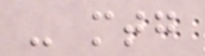- mtg
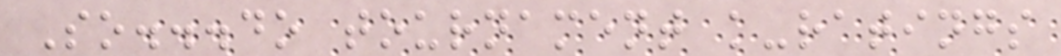So...do tournament k-ratings
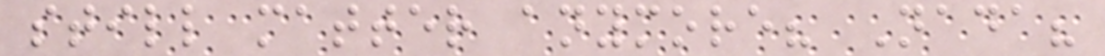still matter anymore? Nada?
